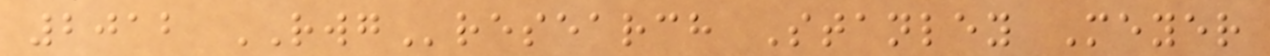2012 RWGresearch Stanley Meyer
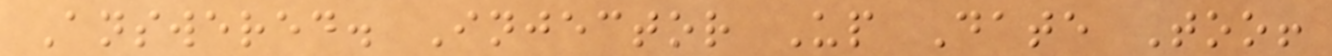Answered. Injector Up Date Too!
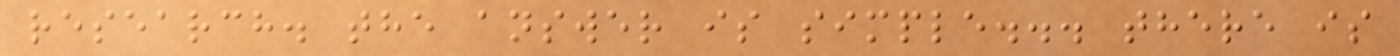research. the answer is simple... there is
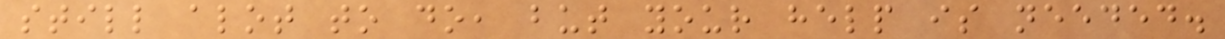still alot to do, but your help is needed.
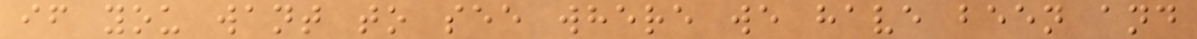if you want to see where we have been and
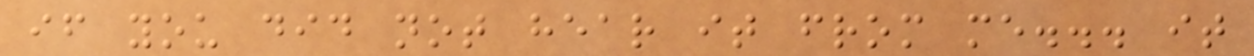if you did not hear it from me... it
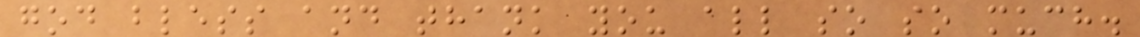god bless and thank you all so so much.
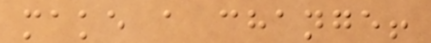make a change!
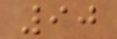90
